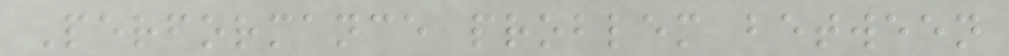Performance problem between
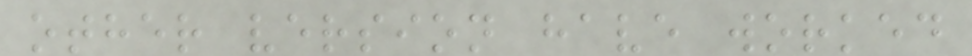other version have worked
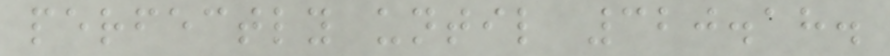perfectly until 320.18.
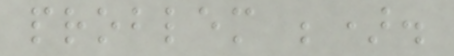problem ;).
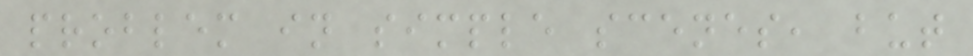problem in simple scenes, but
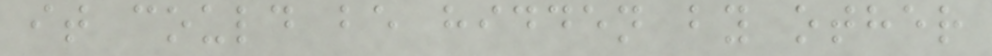it could be hidden by other
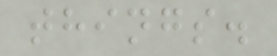things.
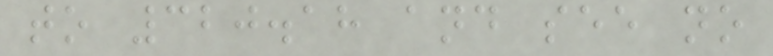to 320.18 and see no
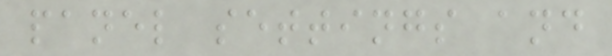panel settings and
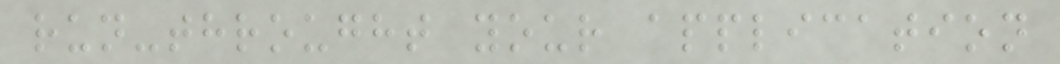run-throught your application
